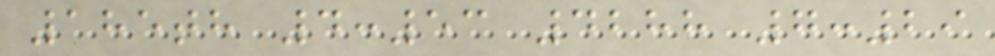185th 4:53 4288 7:29
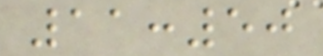11:50
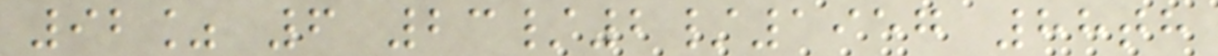92% 6 23/2/1957 88th
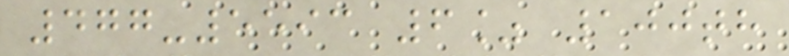477-5593 6% 100th
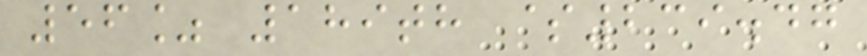56% 189th $239.47
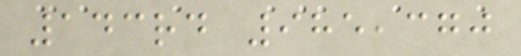143rd 985,370
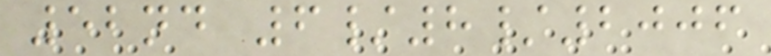52nd 6/8/2006
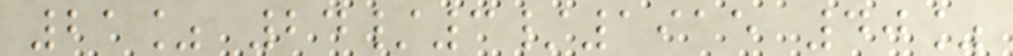21% 24/3/1915 40%
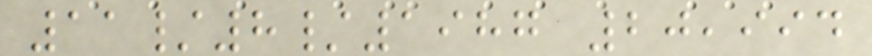11/8/1987 20,994
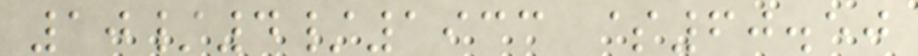10/4/1933 $60.50
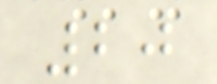20
